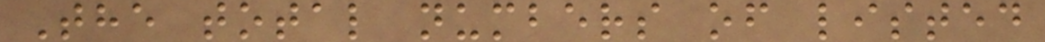The total numbers of listed
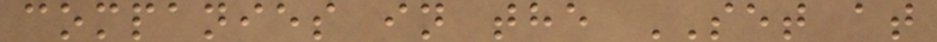companies in the SET at
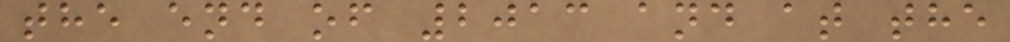the end of 2013 and at the
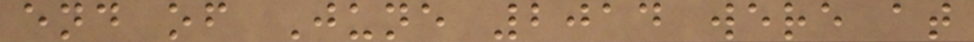end of June 2014 were at
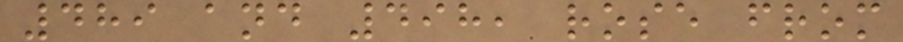489 and 498, rose from
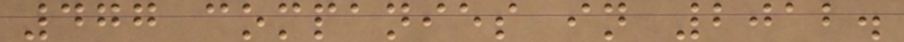477 companies in 2012.
